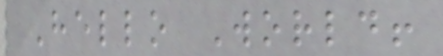Hello World!
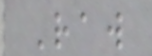Raw
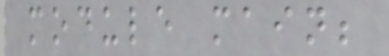module main;
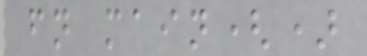fn main()
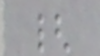{
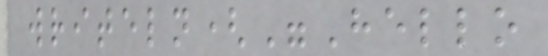writeln("Hello
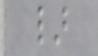}
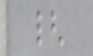{
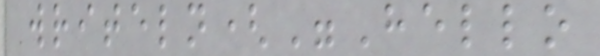writeln("Hello
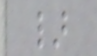}
